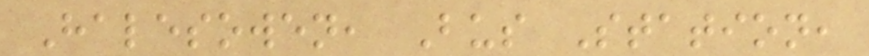Halesowen, Bus Station,
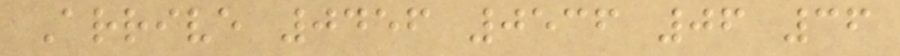Arrive 0456 0536 06 36
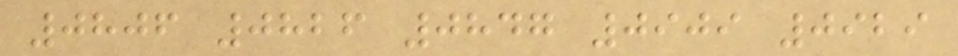0806 0826 0847 0909 0929
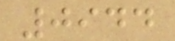0944
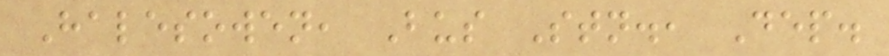Halesowen, Bus Stn., Dep.
